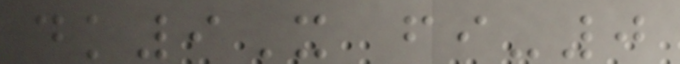dk9X fi-0
